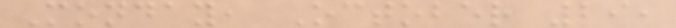Monday, October 29,
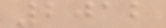2012
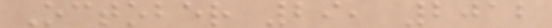October 29, 2012
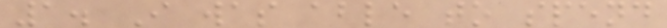1. I was able to spend
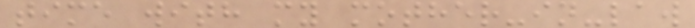time with my mother-in-law
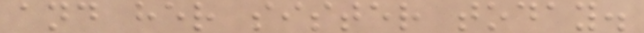and her sister today.
